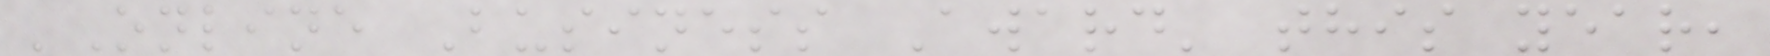'Online Business Award' this year,
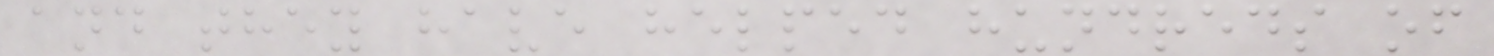and they have helped hundreds of
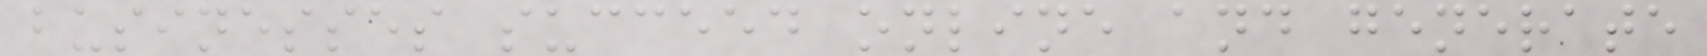businesses succeed online and generate
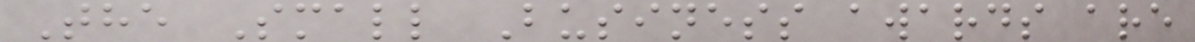The Small Business awards are
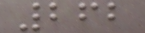262
